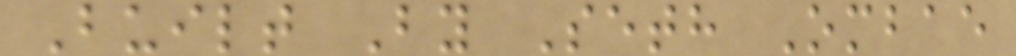Built By Seth Ombae
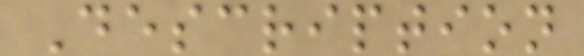Description
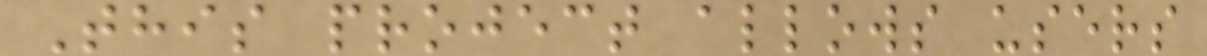This project allows users
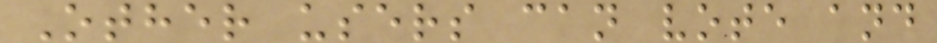Other users can vote and
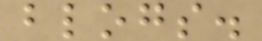blogs.
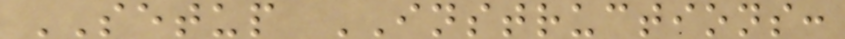SETUP INSTRUCTIONS:
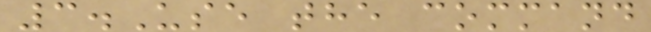3.Use the command
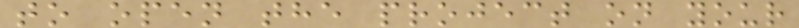to open the project on your
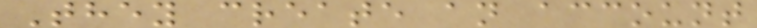They create an account
